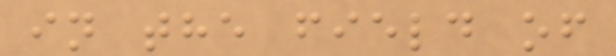in the field of
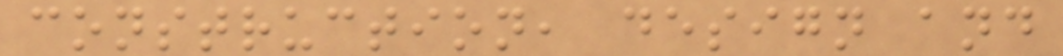construction, design and
